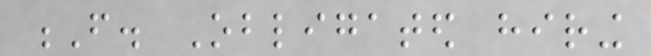F. Obligated hiring
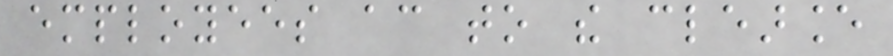employees according to the clearance
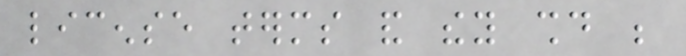license terms and they should be
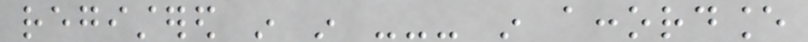registered in in --- in accordance
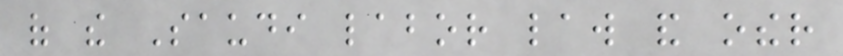of the Saudi labor law and other
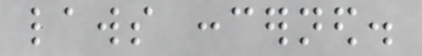laws concerned.
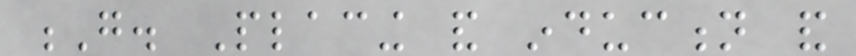G. Placing and induction and
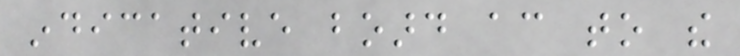indicative board according to the
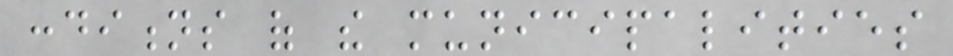conditions of the municipalities
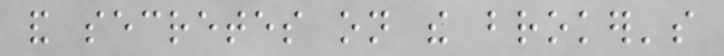and secretes on the broker's
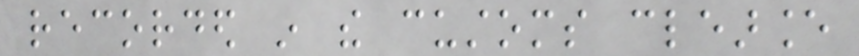recorded in the customs clearance
